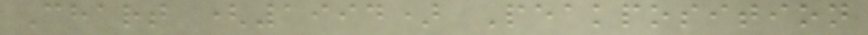Chart (1994) Peakposition
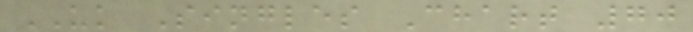UK Singles Chart 70
